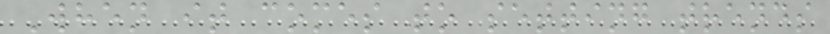When it comes to setting trends
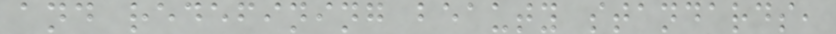and redefining beauty standards,
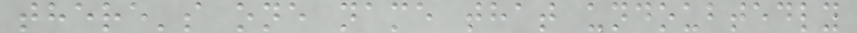there's one name that undoubtedly
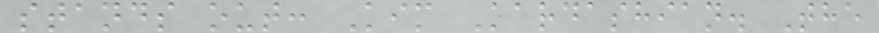stands out: Kim Kardashian. The
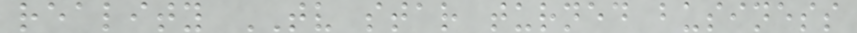reality TV star turned business
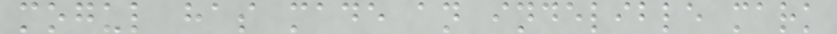mogul has made an indelible mark
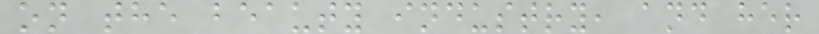on the beauty industry, and her
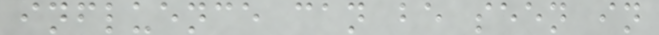influence can be seen in
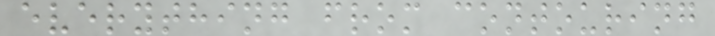everything from contouring
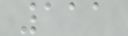111
